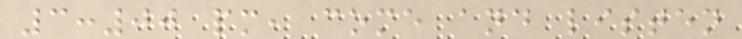3:00 pm, come and listen
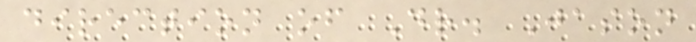direction of Dr. Jason
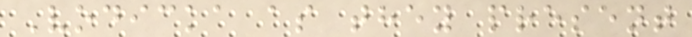Vodicka as they present
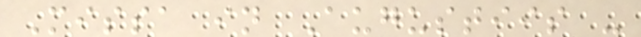Missa in Augustiis -
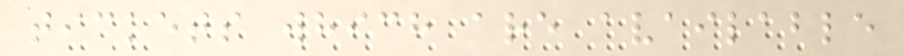tickets which are available
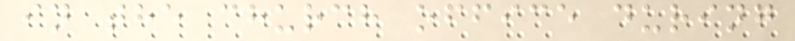in the church office during
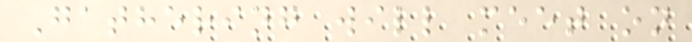Gathering will meet on
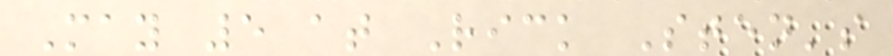May 5 at Rick Sten's
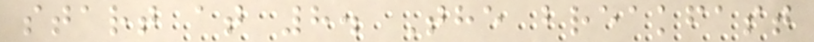start at 8. The breakfast
